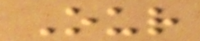Our
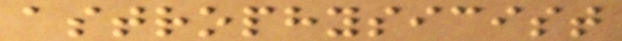astrophysicist
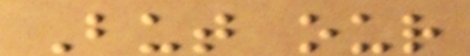But our
